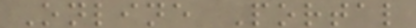Online Portal
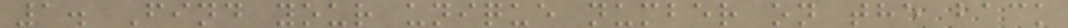1. Find your unique number on the back
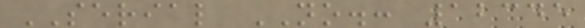SERIAL NO.: 12345
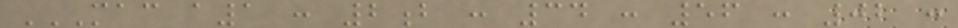MAC A1 : 2B : 34 : 56 : 02 :
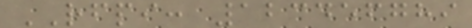RFPI: 123456789
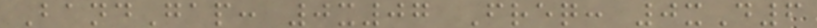BandGap: 0x07 Freq: 0xD6
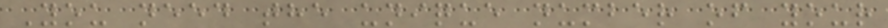You need the unique number of your
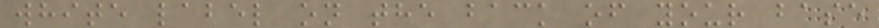white label on the back of your base
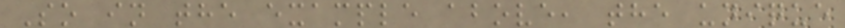So in the example above, the unique
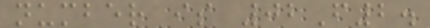number is 02F2.
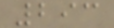293
